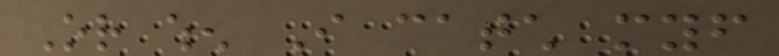Or when I catch myself
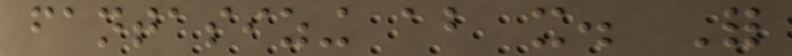fantasizing about it. For
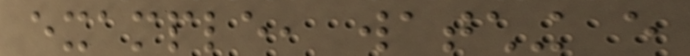example, watching every
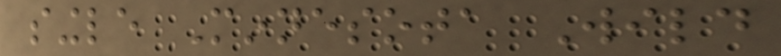single Minnesota Wild
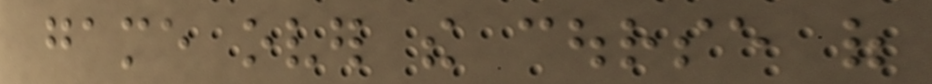game over the course of
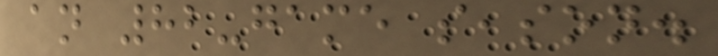an 82-game season.
